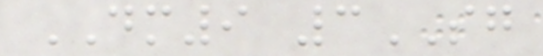DM9 3SG
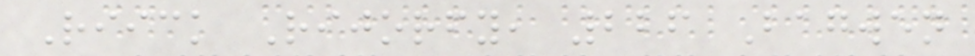Riick Rijorfy, 226 Bagwen
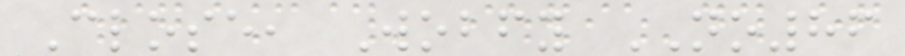Close, Wobfy NO86
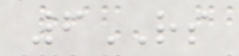6RS
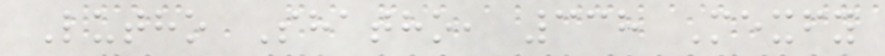Lutho Shatho, 338 Mexfy
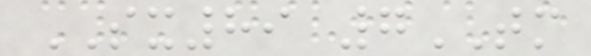SX89 7TM
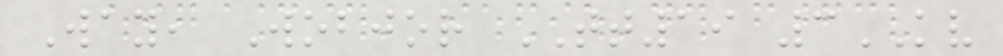Way, Wobjor TT19 3KV
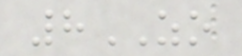8ZO
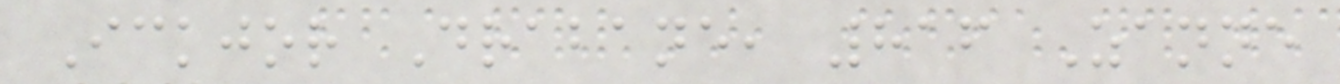Ickjor Drabane, 816 Zanne
